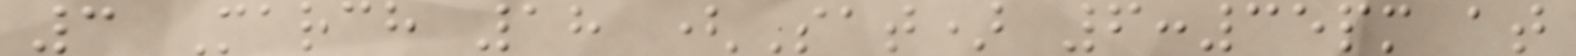3 March 18 (Sat) 6:35pm at
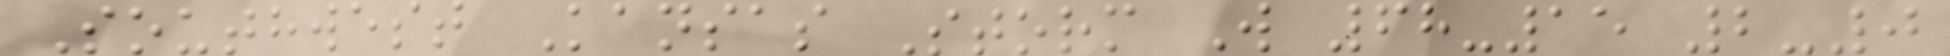Southwest Kansas Storm W 68-15 2-0
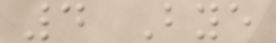4 Bye
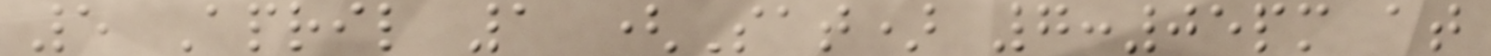5 April 1 (Sat) 7:05pm at
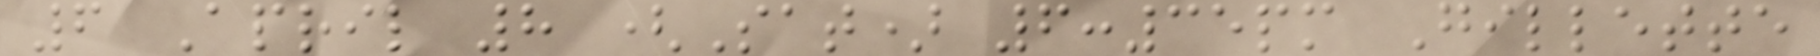6 April 8 (Sat) 6:35pm Gillette
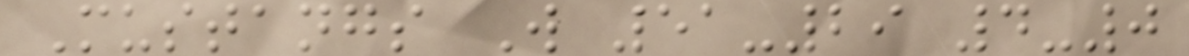Mustangs W 51-29 4-0
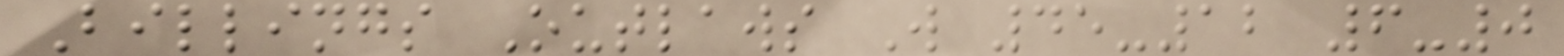Billings Outlaws W 45-12 6-0
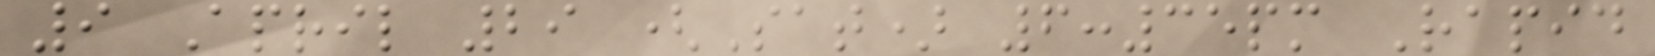9 April 29 (Sat) 6:35pm Rapid
